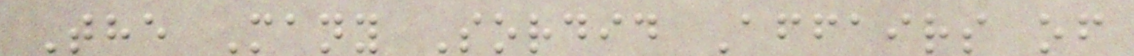The Many Sordid Affairs of
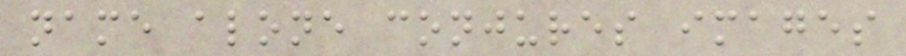name alone conjures images
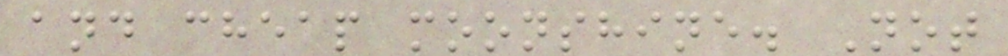and cheap moonshine. Not
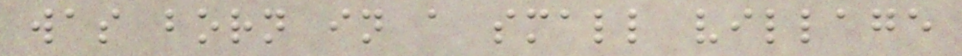was born in a small village
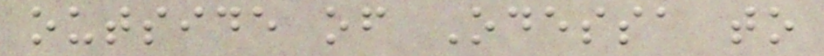outside of Odessa to
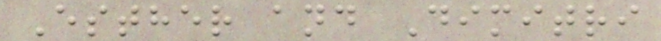Esther and Dimitri
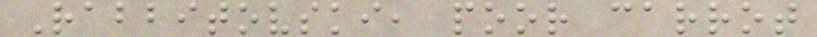Rabbitovski, poor carrot
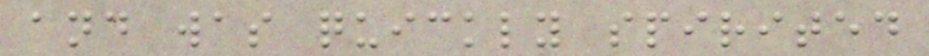and was quickly spirited
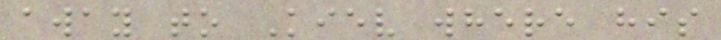away to Kiev where his
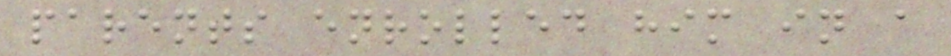parents enrolled him in a
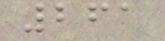261
